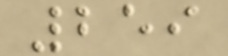259
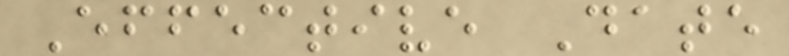Effective Date
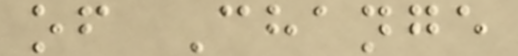of Change
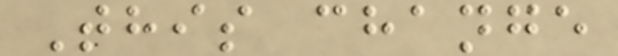This change
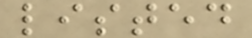listed
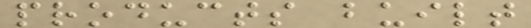products built
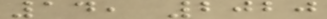14, 2020
